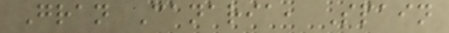Gran Canaria, Spain
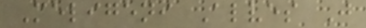Meligeni Alves J
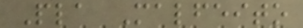Pla Malfeito
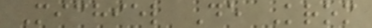Michiel De Krom
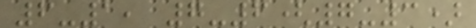6-1, 7-6(7-3)
